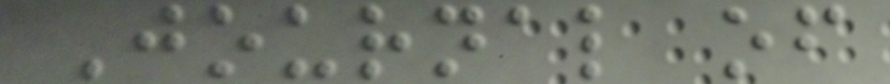Journal of
